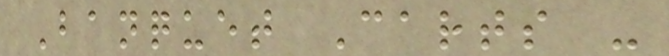Banquet Carts -
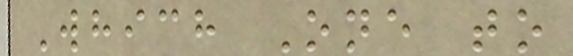Which One to
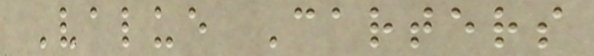Value Carters
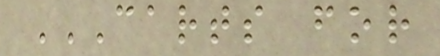CARTS FOR
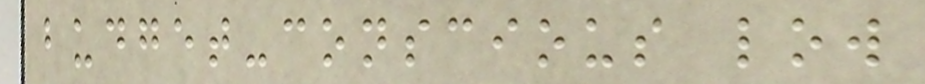budget-conscious low
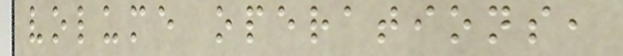volume operations,
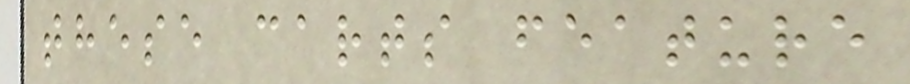these carts feature
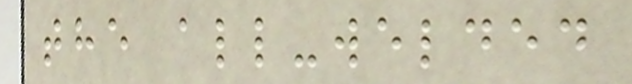the all-welded
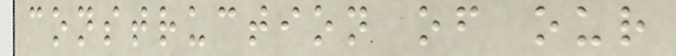construction of our
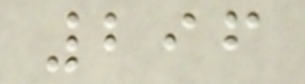296
